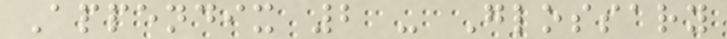Appendix 2 - Glossary
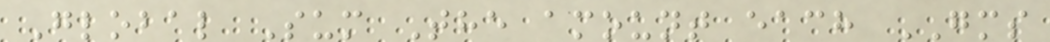Global Sum The amount each GMS
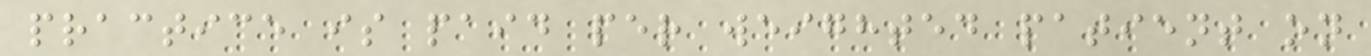practice is paid per weighted patient on
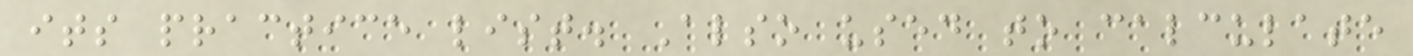its practice list. Also used to calculate
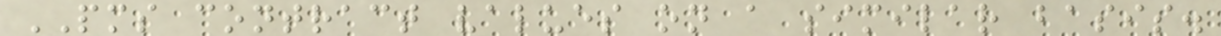PMS contract values on a similar basis.
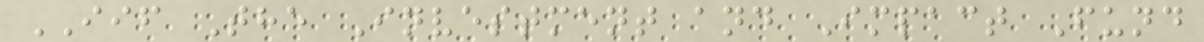IIF The Investment and Impact Fund
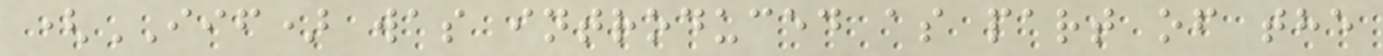(IIF) was introduced as part of the
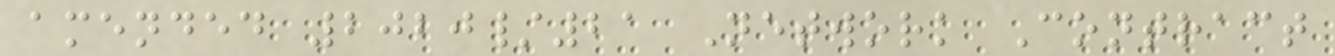amended 2020/21 Network Contract
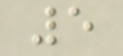5
